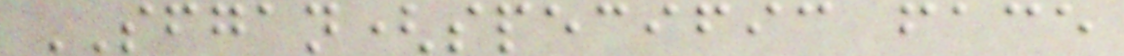SFGAN(specific face
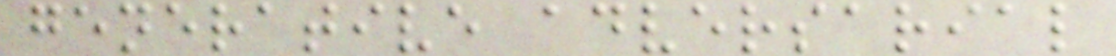generative adversarial
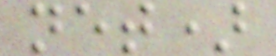net)
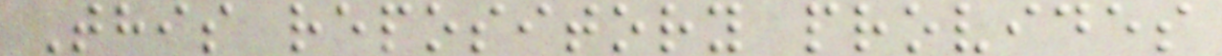This repository provides
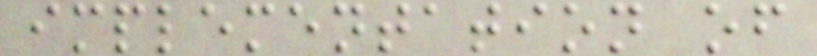implementation of
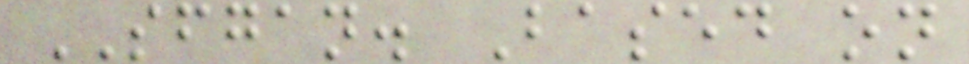SFGAN. Based on
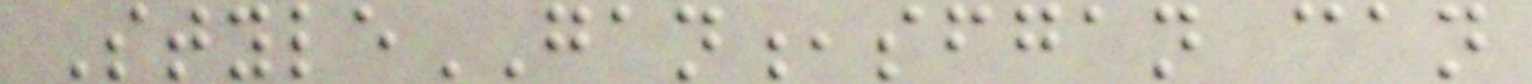StyleGAN,sfgan can
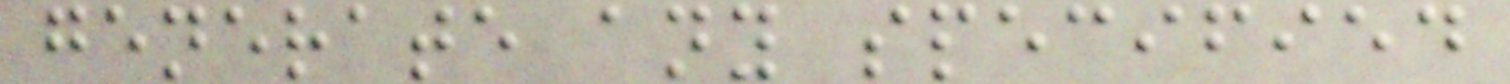generate any specified
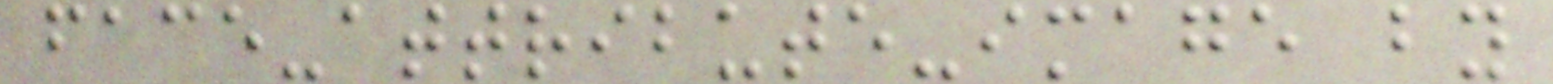face-attribute-image by
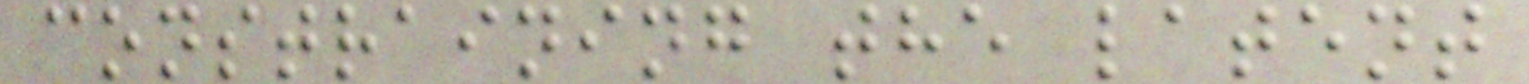constraining the latent
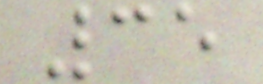35
